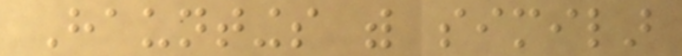Hauntings with similar
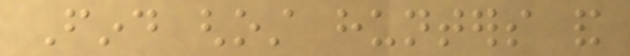Find ghost hunters and
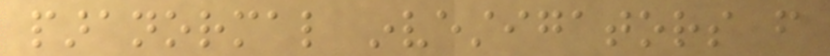paranormal investigators from
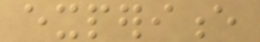experience
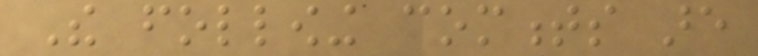The following comments are
